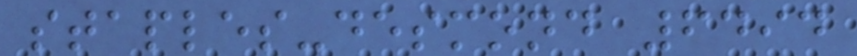staples-desmond 6494
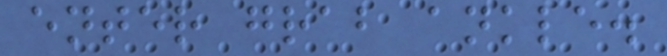enter grab ankle.
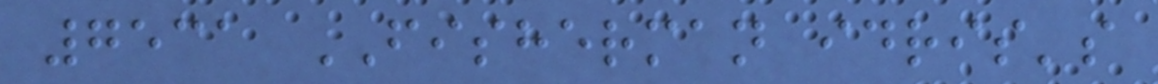7531 FISHERMAN idris's
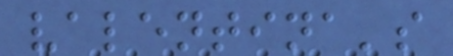valentina's
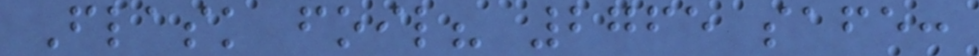Flask foil? 2765 safe:
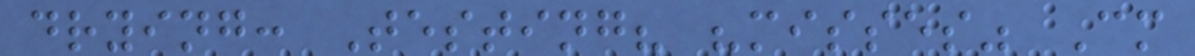drying: Testing? "misses" Cm
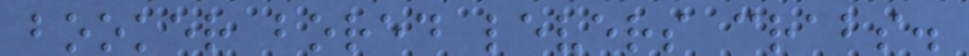booker bored levers crabs.
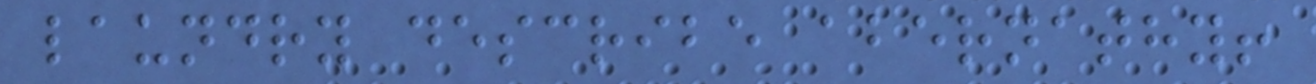laundry describe abernathy!
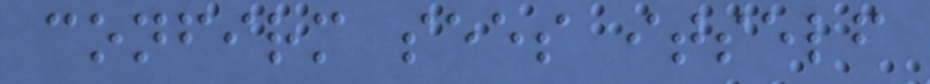confirm sees itself
